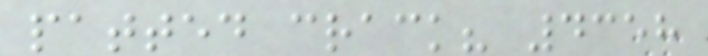patted crack? 4358
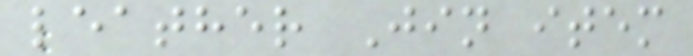leather Jin item
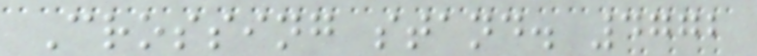Crossing stand. 4772
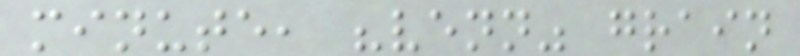minute, "venn" grain
